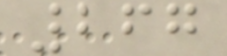267
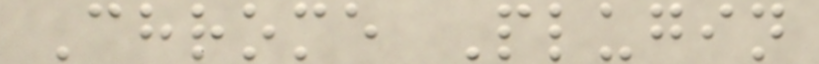Chrome Plugin
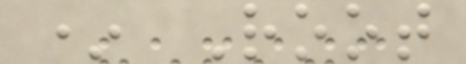* Root
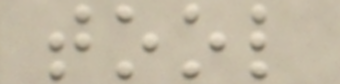tool
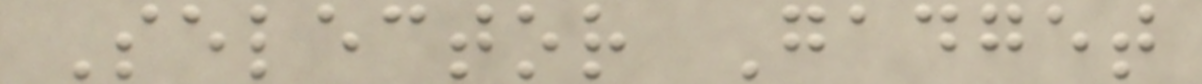Selector Gadget
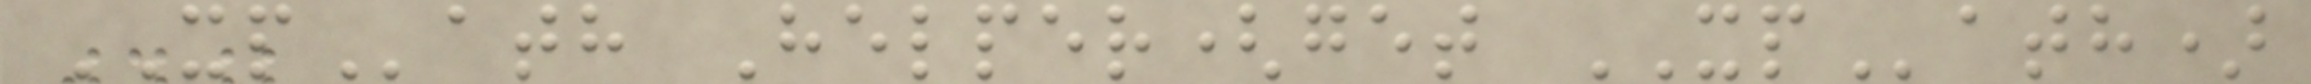XPath Helper(get XPath)
